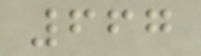667
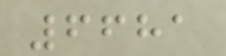6681
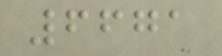6671
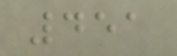451
